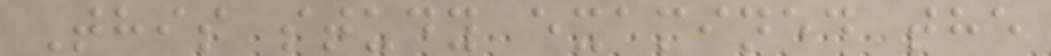This study examined the
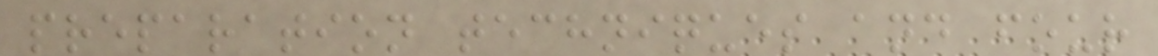preparation techniques and four
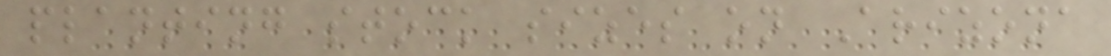planting stock sizes on Arizona
